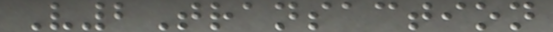V2Transaction
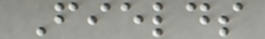Fields
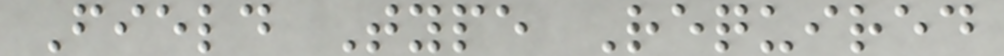Field Type Required
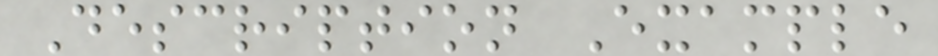Description Example
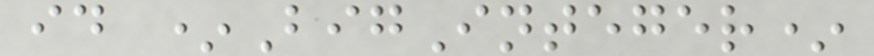id *BigInteger*
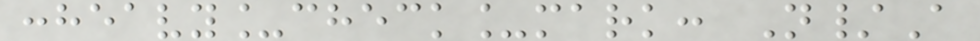:heavy_check_mark: N/A
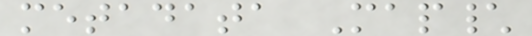metadata Map\
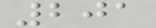201
